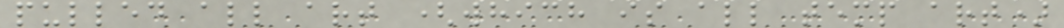pulled all art (which is all temp art)
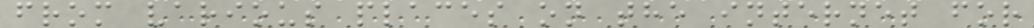from various places on the internet for
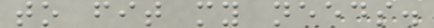to fit my needs.
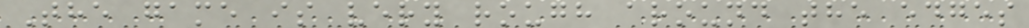The game is very rough around the edges
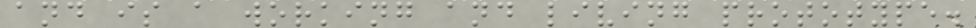and is a working and living prototype.
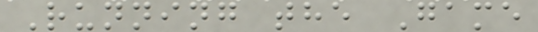Running the Game
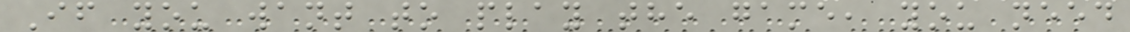If you want to play the game, you need
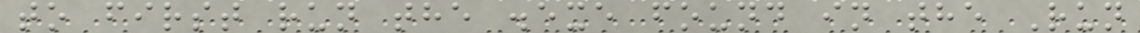to first run the .exe found in the Run
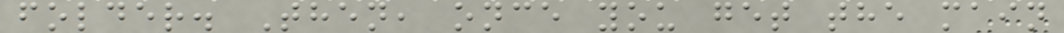folder. Then, once you get the main
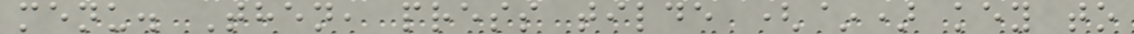menu. Then, press tilde (~) key to
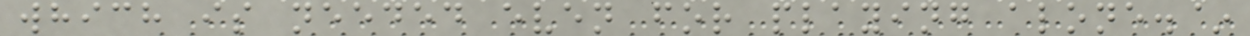which is needed even for playing alone.~
